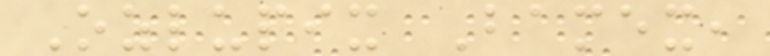Ozlupix Bamex,
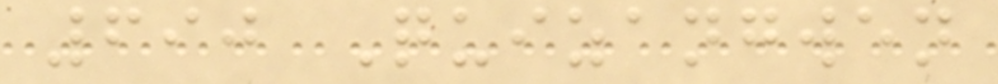690 Quizangwen
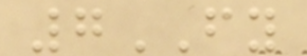7FY
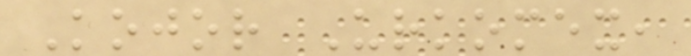Kojor Urkomex,
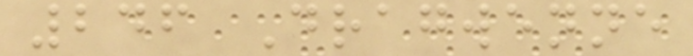246 Dragwenne
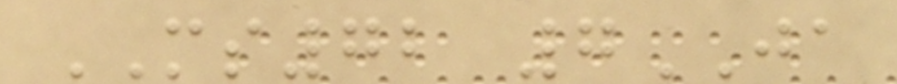MS72 7JA
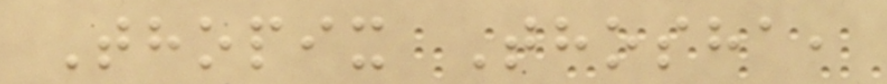Thopix Thosha,
